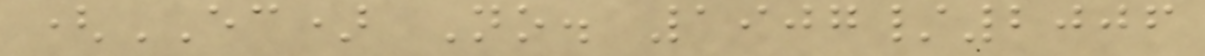(EC) No. 1907/2006
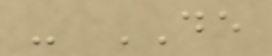- DE
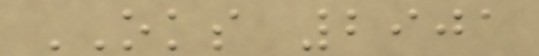OKS 2901
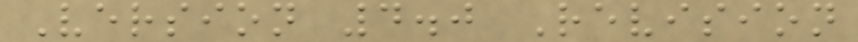Version 4.0 Revision
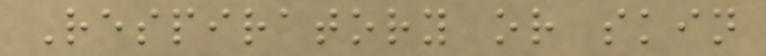Respiratory or skin
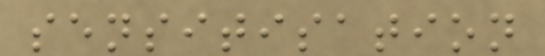sensitisation
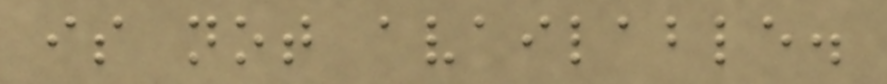is not available.
